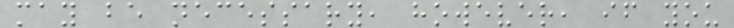may be necessary, however, if you
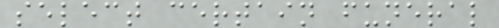select certain funeral
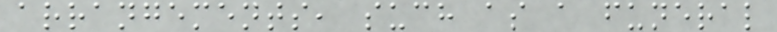arrangements, such as a funeral
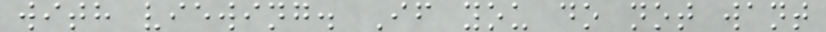with viewing. If you do not want
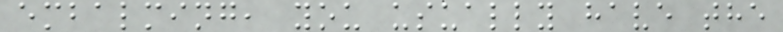embalming, you usually have the
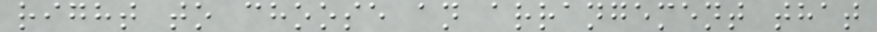right to choose an arrangement that
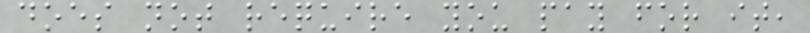does not require you pay for it,
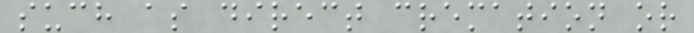such as direct cremation or
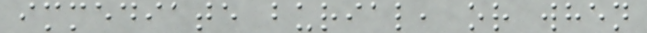immediate burial, or when
